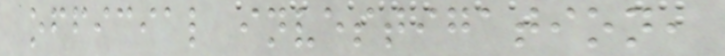official investigation,
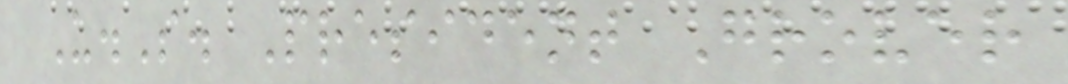U.S. President Grover
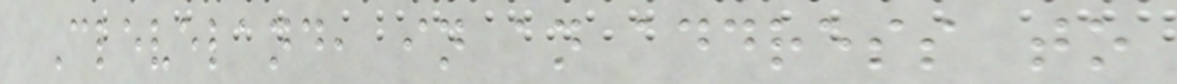Cleveland, in an address to
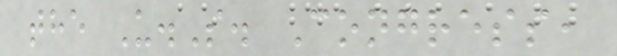the U.S. Congress,
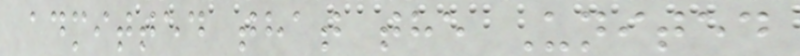admitted that the United
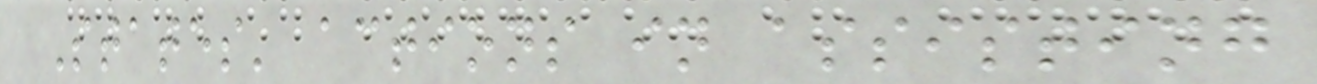States' actions in assisting
